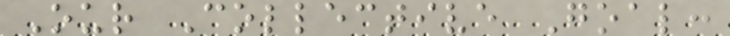Our Collective Goal:
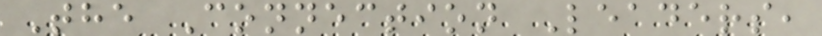The Connection Leaders,
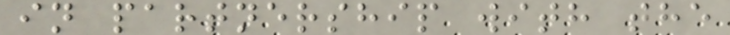in partnership with the
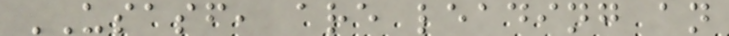USASF, are leading an
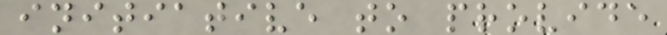initiative to provide
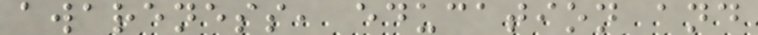awareness, education and
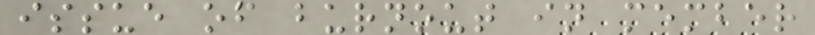issue of burnout in member
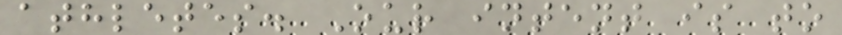athletes. Our intent is to
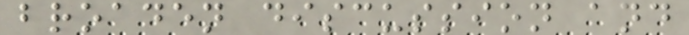broaden discussion and
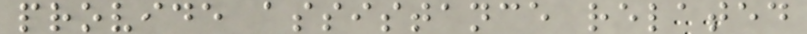provide assistance related
